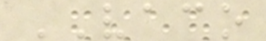VACO
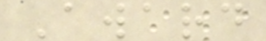Award
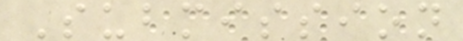Submission
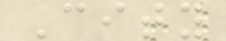City
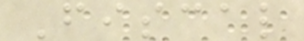Fiscal
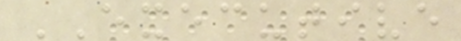EXECUTIVE
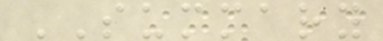SUMMARY
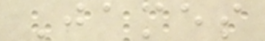James
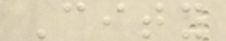City
